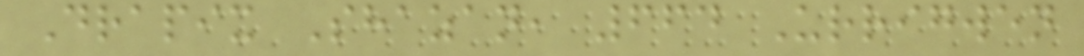Drapix Shazan, 664 Urrigwen
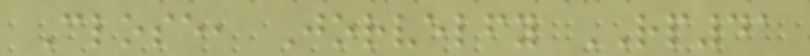Close, Jorvelfy RP41
